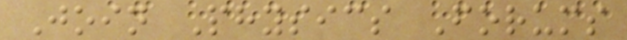Join Physics Forums
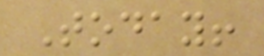Today!
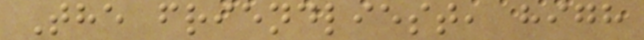The friendliest, high
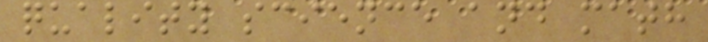quality science and math
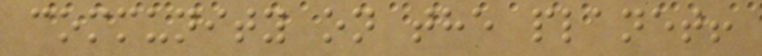community on the planet!
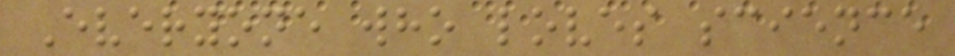Everyone who loves science
